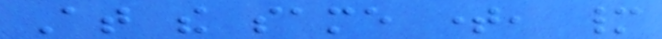At the same time, many
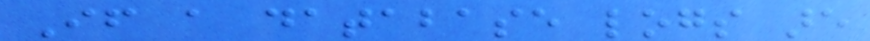If a database logs are
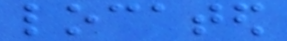located
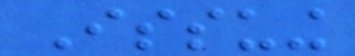Issuing
